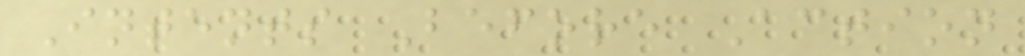Intents Before Action
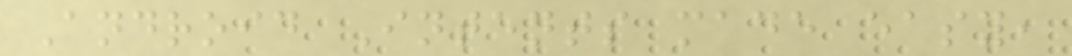Android Intents made easy,
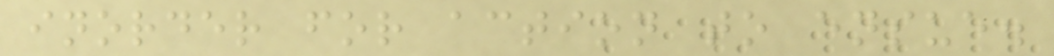inorder for action to ensue.
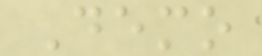Demo
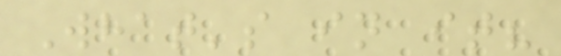What's in it?
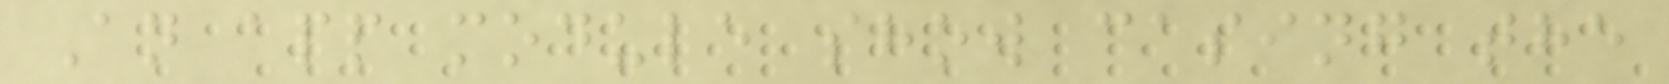An app module show casing the
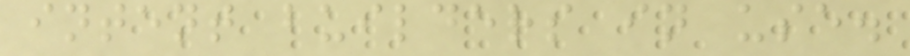intent builders in use.
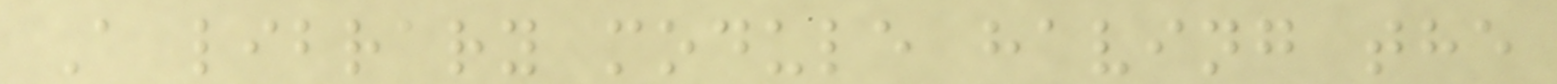A library module having the
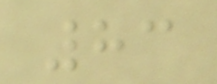83
